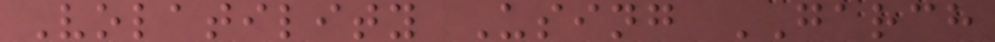Volatility Using GARCH
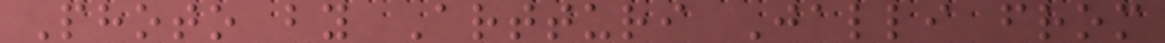Photo by Artturi Jalli from
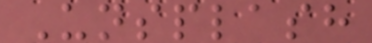Unsplash
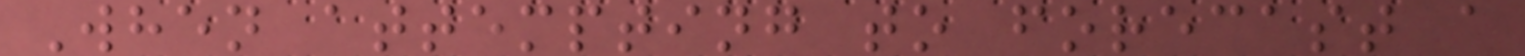When attempting to forecast a
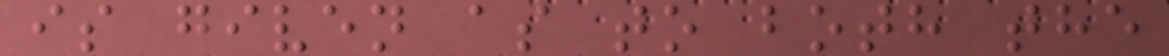is given as to both the
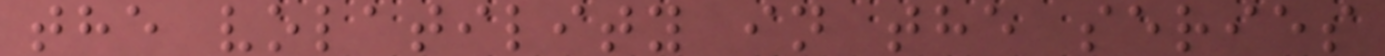the volatility in the series
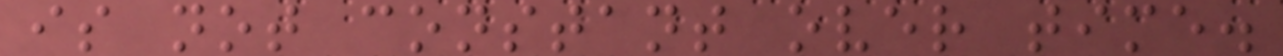is not constant over time.
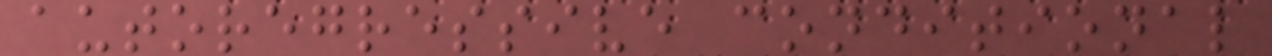autoregressive conditional
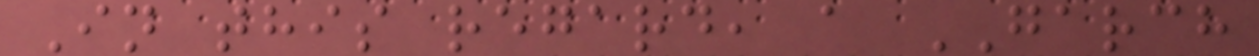In this regard, a GARCH
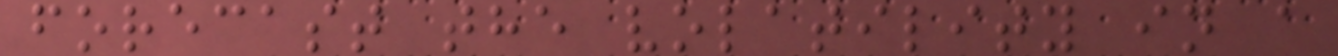forecast the volatility in a
